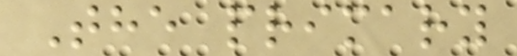The primary
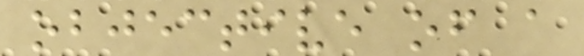objective of a
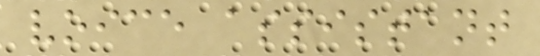voice assistant
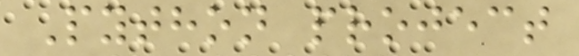Python project
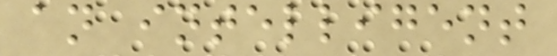an intelligent
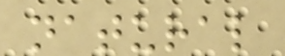natural
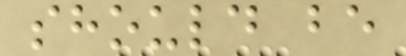should be
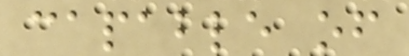capable of
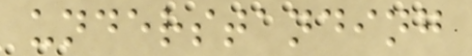understanding
